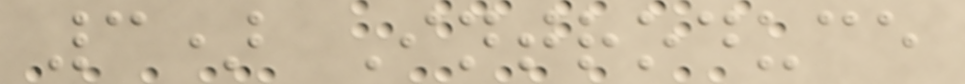3) Introduce
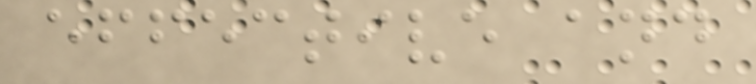effective and
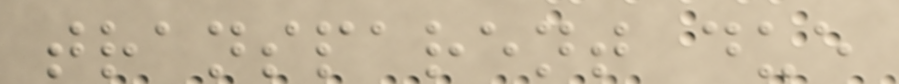transparent due
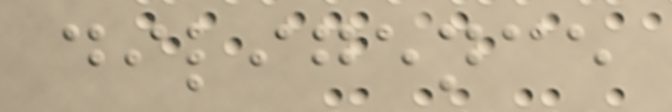diligence
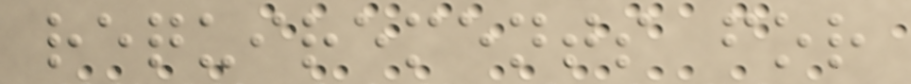requirements for
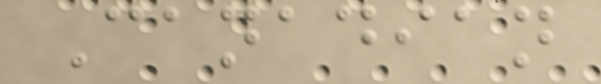Canadian
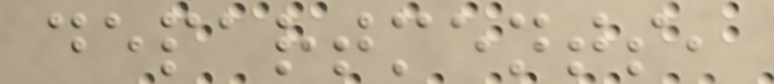departments,
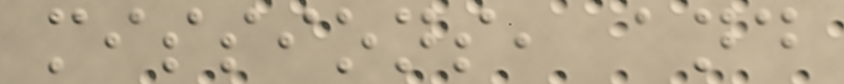missions, and
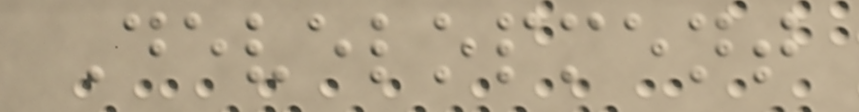Development
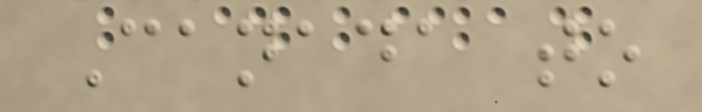Canada to
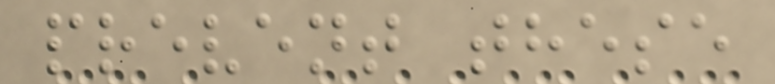prevent these
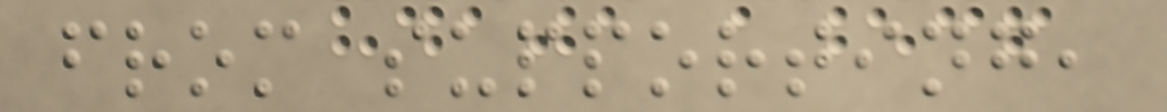from supporting,
